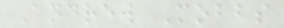Andrew Mobbs
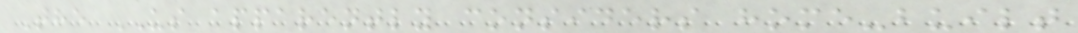The US apparently considers home-built
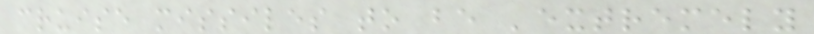cruise missiles to be 'extremely
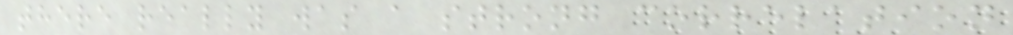there really was a strong correlation
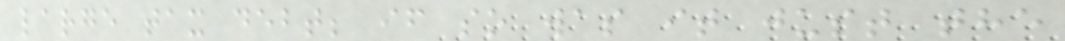large tax debt; if so was it just the
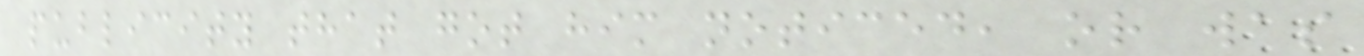publicity that got him noticed, or was
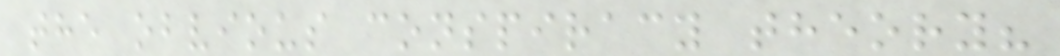the obvious conspiracy theory?
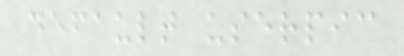default userpic
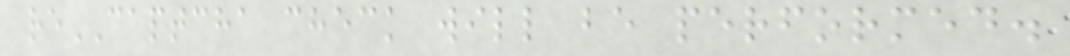reCAPTCHA check will be performed.
